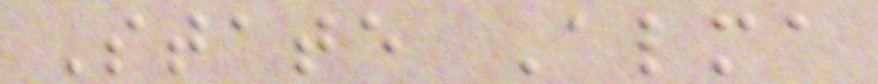State Alma
